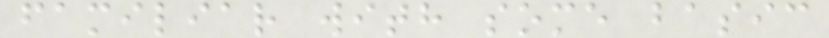familiar with some basic
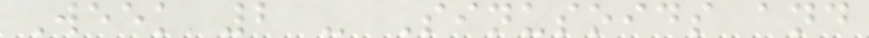Week 2 - Sinusoids and
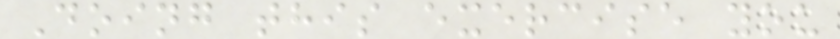Doing this exercise you
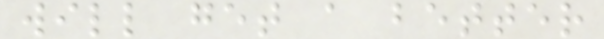will get a better
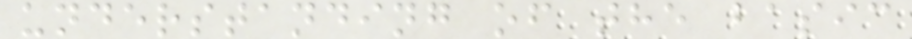understanding of the basic
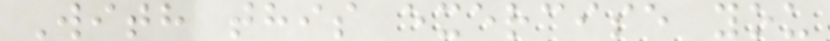With this exercise you
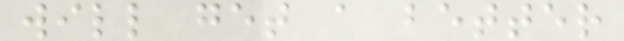will get a better
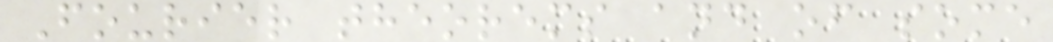Fourier theorems and of some
